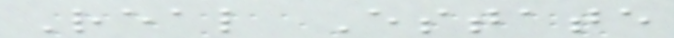Real Estate
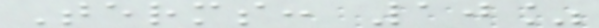Terms: 10%
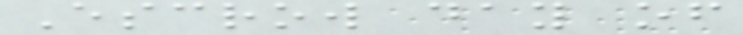Escrow day of
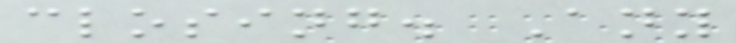closing. Any
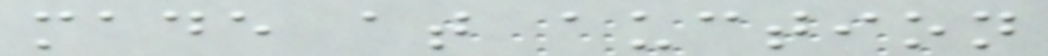made at auction
